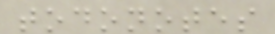todonotes
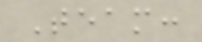Team:
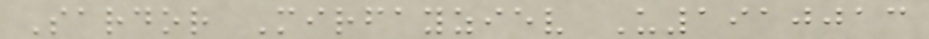Sardor Mirfayziev U1910013
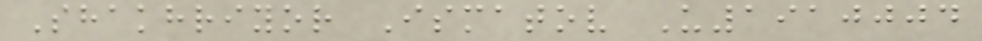Shakhriyor Ismatov U1910004
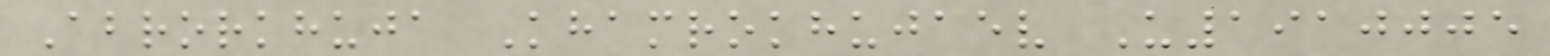Abrorkhuja Khamrokhujaev U1910005
